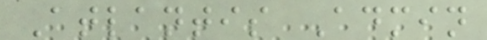Atlantis Admin
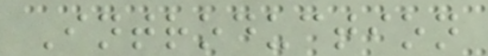Introduction
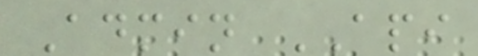Admin API
